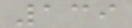139
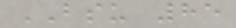BSU 85
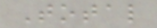Total
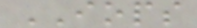IOPS
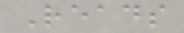Reads
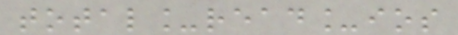total_read_ios
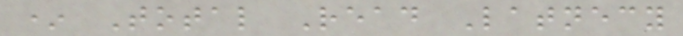* Total Read Latnecy
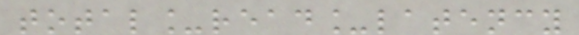total_read_latency
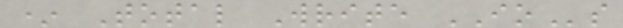* Total Write IOs
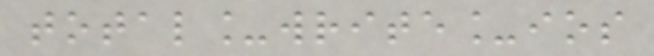total_write_ios
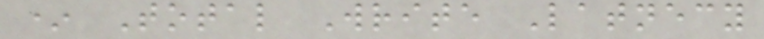* Total Write Latnecy
